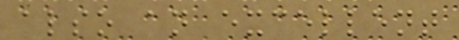also an excellent
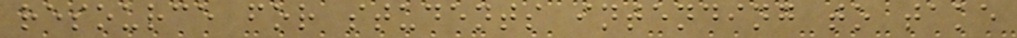resource for students intending to take
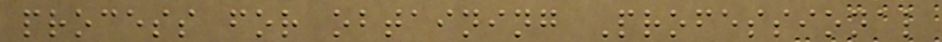process for obtaining Professional
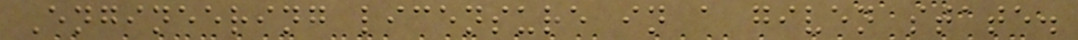Engineering licensure in a given state.
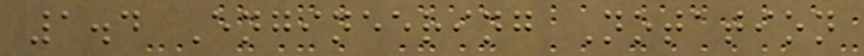1.4 Engineering Notation
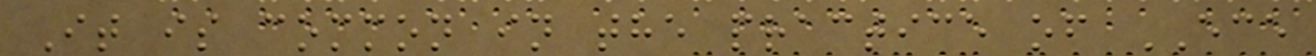It is common in the practice of ECE
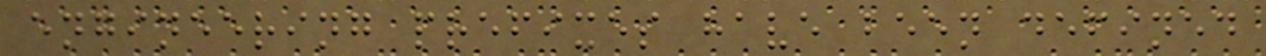engineering prefixes have been defined
